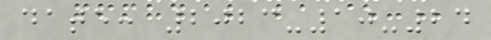date: 2023-10-24
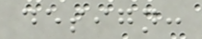design:
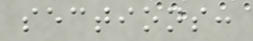sections:
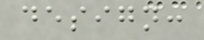design:
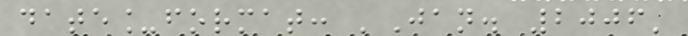date_format: 'Jan. 2006'
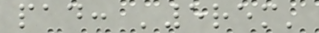pad: '5rem'
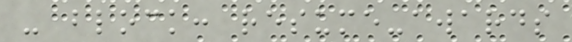- block: resume-awards
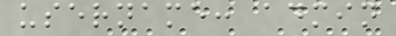username: admin
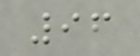96
